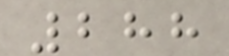288
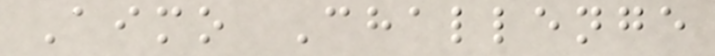Aimo Challenge
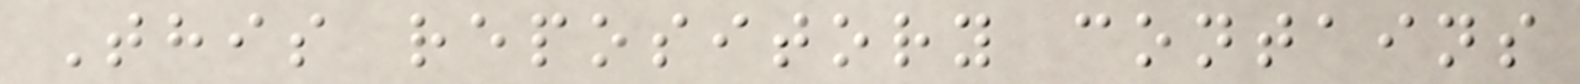This repository contains
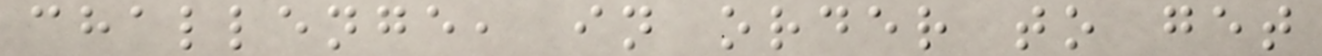challenge, in order to get
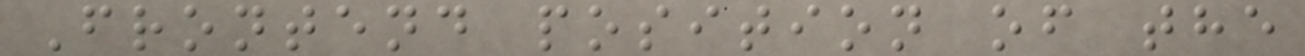Frontend position of the
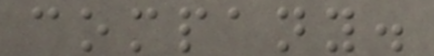company.
